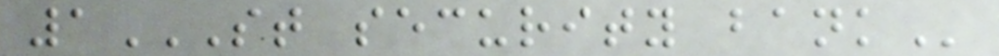1ST SECURITY BANK
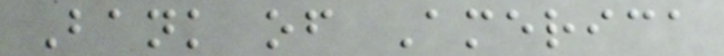Bank of America
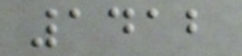1412
